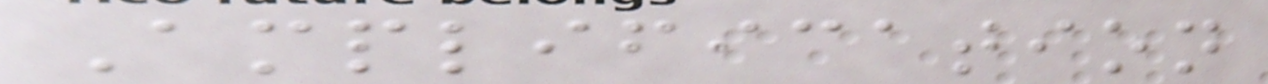Amplification
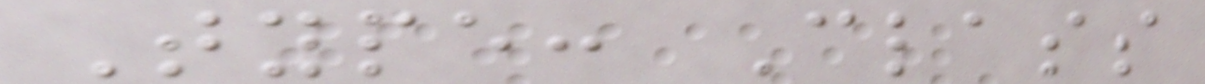Type: Class
